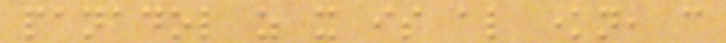panadol as it is also known, can
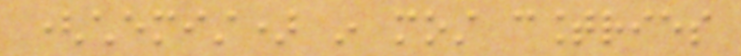(chemist) in most countries
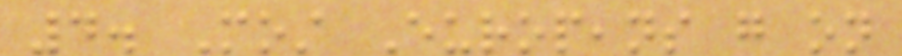4. Most Europeans go on
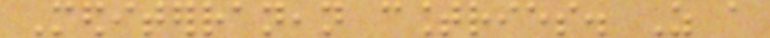Mediterranean countries. As a
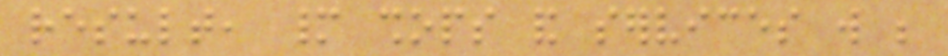result, many shops and services will be
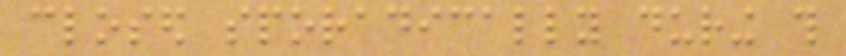closed sporadically during this
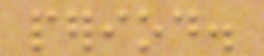period.
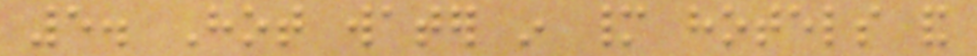5. Hot water in many hotels and
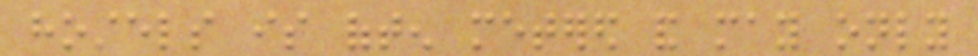hostels is often metered and may only
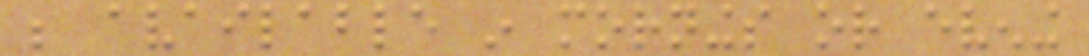be available in mornings or evening
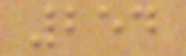254
